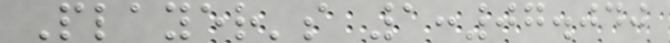Player's 1:07.040
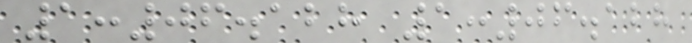1:06.128 1:06.128
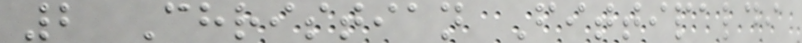2 Christian Fittipaldi
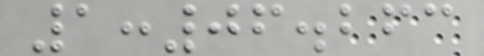1:06.263
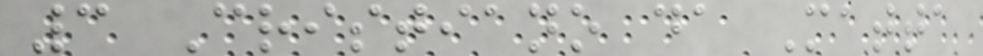3 Cristiano da Matta
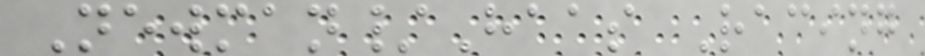Newman/Haas Racing
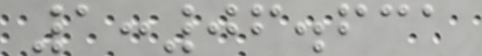1:06.631
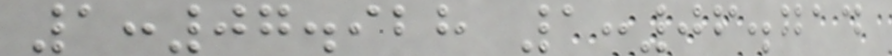1:07.928 1:06.714
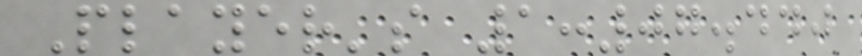Player's 1:07.440
